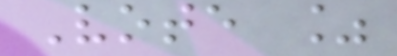Vote %
